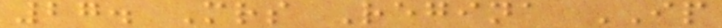27. Mrs Regina IP
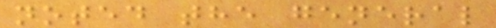noted the general
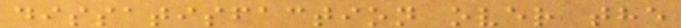dissatisfaction over the
